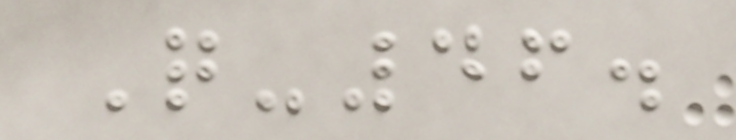Q-46.
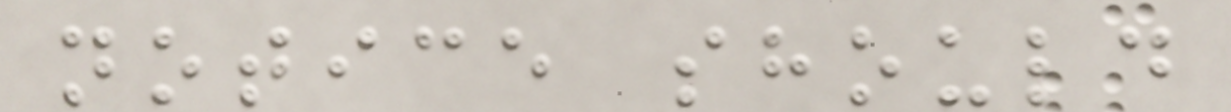notice should
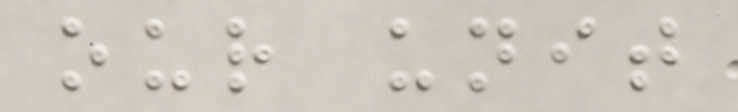our unit
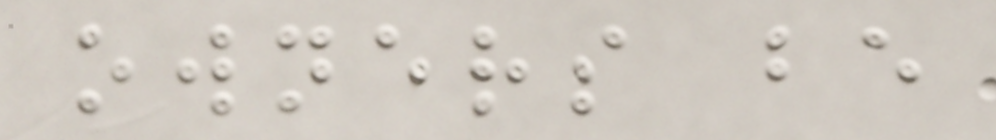owners be
